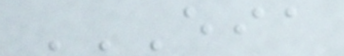EIA
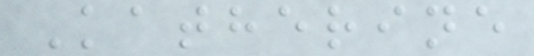Katherine
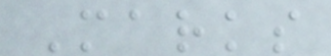Marks
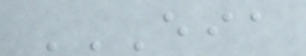EIA
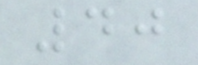40
